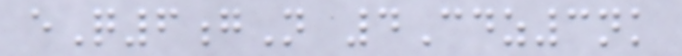eQ6gN 4Cdz3nk
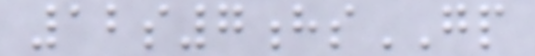12s7hsGP
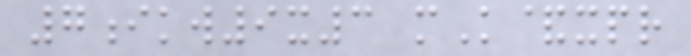7ikw9x3 mK&xpr
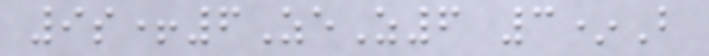9s+6ZeZ6 3*B
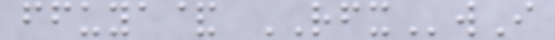ffuya& RFXwI
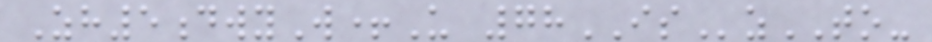Zh5dwyW+U 78ISzTO-
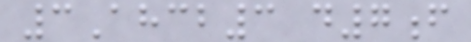3Ahcb3 d7f
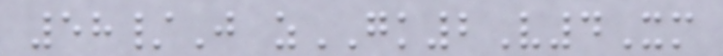58/J zGK2V4Xm
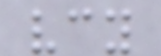vcy
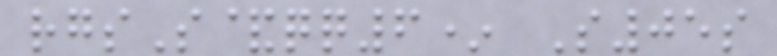rgsS&qq6* S05s
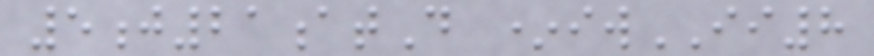5j21atD *iwII8
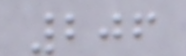206
